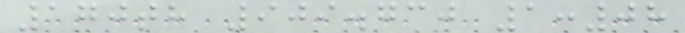170th 909.730 1:08
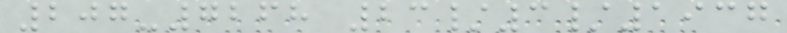207-7268 23/3/1937
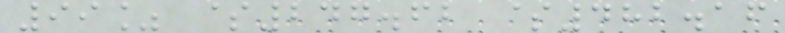99% $247.62 $482.16
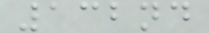132nd
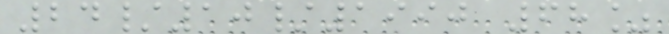24/10/1990 68%
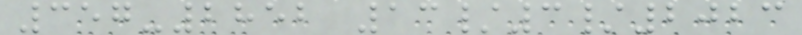357-2852 13/3/2023
